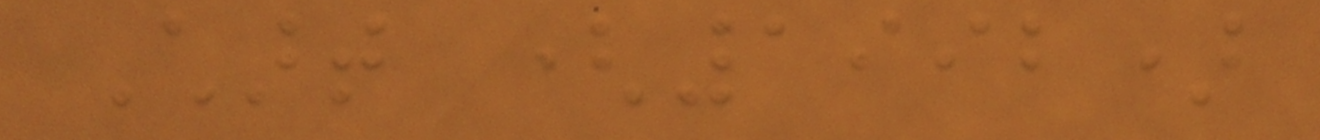Chart (1992)
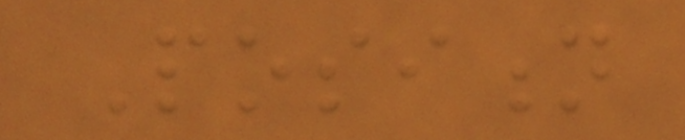Position
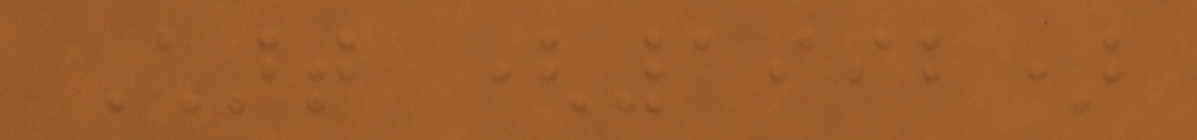Chart (1992)
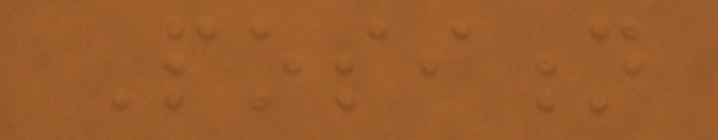Position
